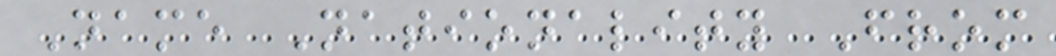Name Nationality From
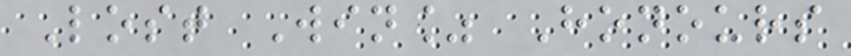Lost Win% Honours
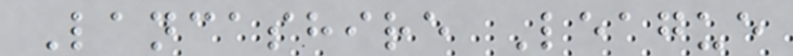Lancashire League
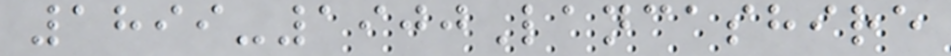1899-1900Lancashire
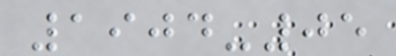1904-05
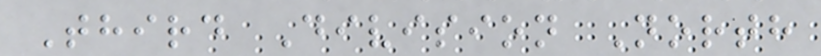Third Division North
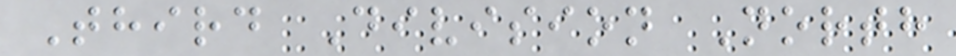Third Division North
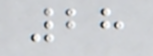28
